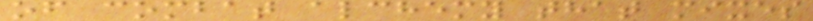of combat alchemy that mixes
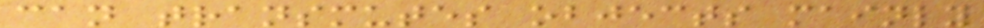can transmutes objects mainly
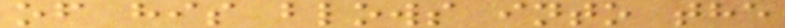of his blows into the
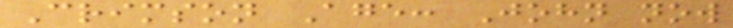Crimson Age: John now
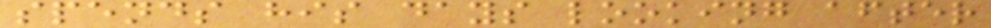spends his days looking after
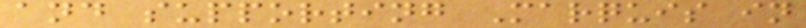and supporting Marquis in
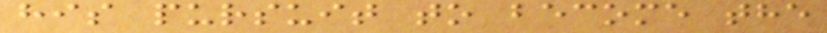his pursuit to become the
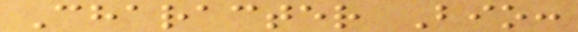Character Bio:
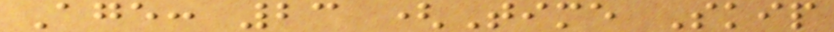Age: 23 (Time Skip
